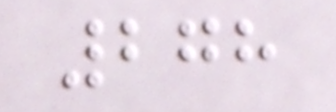278
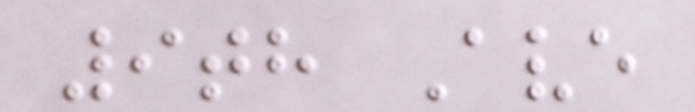9th Ave
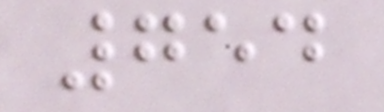754
